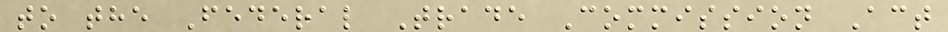to the Federal Trade Commission Act
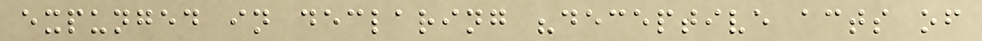expunged in declaring "deceptive acts of
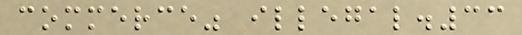commerce" illegal.33
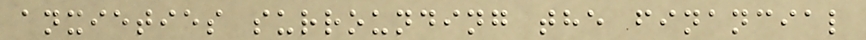anxieties surrounding the financial
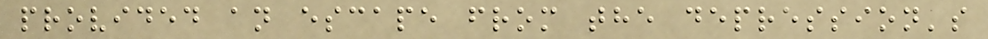provided an escape from the depression's
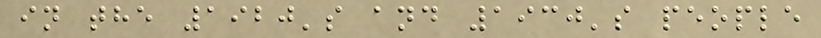in the 1920's and 1930's people
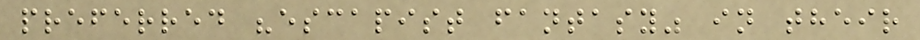preferred "escapist fantasy" in their
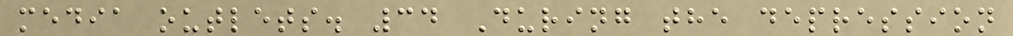media outlets. 34 During the depression
